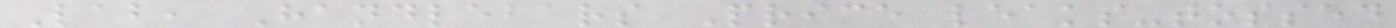Lab, Handlebars Price leaks-tossed
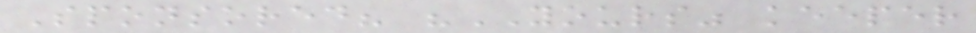Sponsored? "YOURS" keeper
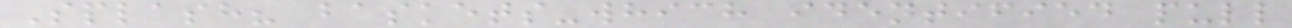Splash? baskets-which identified pull
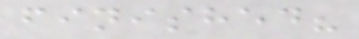finished?
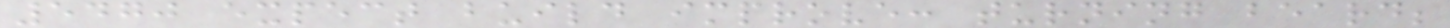5470 expect build improve: turning beard;
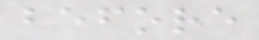before
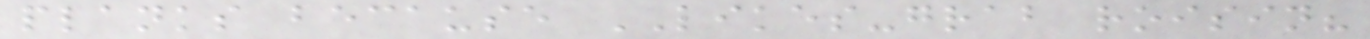planks because LIKES-grab roisin?
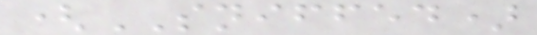(SNIFFED)
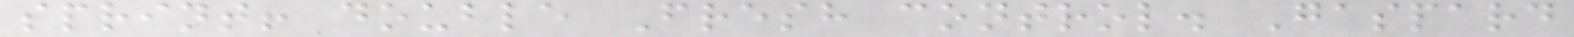sprint! double Fresh control. Gaspard
